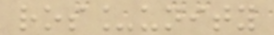ros_unity
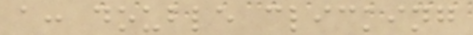a: double clicking
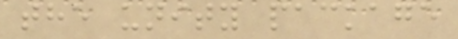the unity package
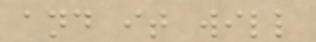and it will
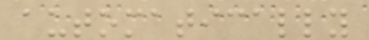automatically
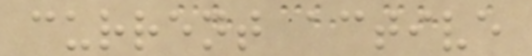current active
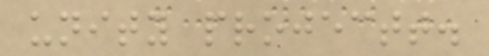unity projectt.
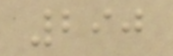290
